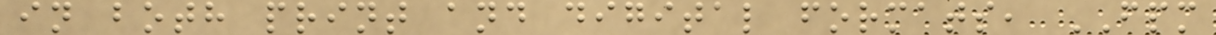in both print and digital formats, FPM
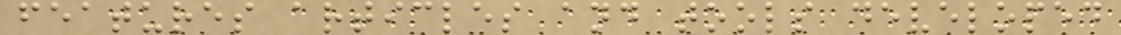features articles and tools developed
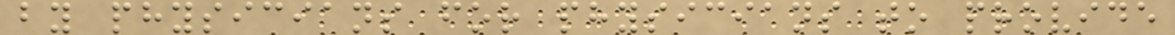by physicians for physicians to provide
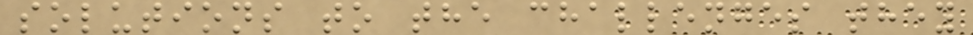solutions to the challenges they
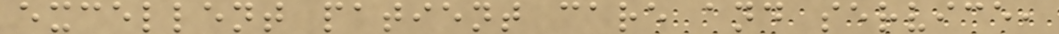excellent patient care and service,
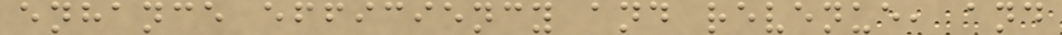enhance efficiency and revenue, and
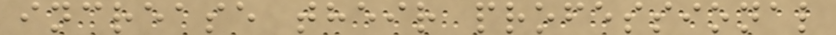increase their professional
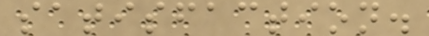satisfaction.
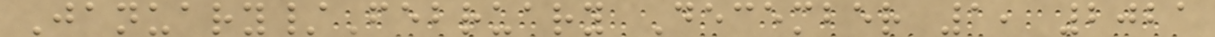January/February December 1, 2021
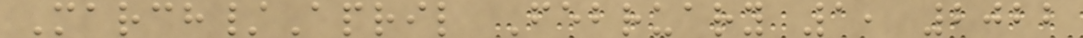March/April February 1, 2022
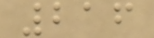216
